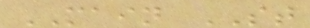MAIN ST
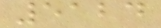5124
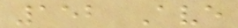152 Ave
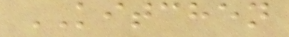KITCHEN
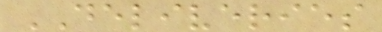DELIVERIES
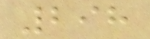298
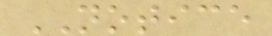NOTICE
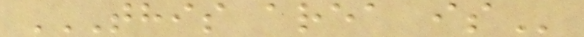THIS AREA IS
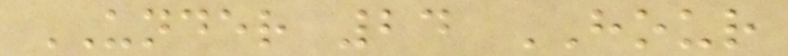UNDER 24 HOUR
